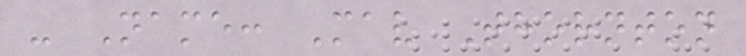- Name: Mav Thornton
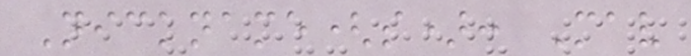Nickname(s): Mav
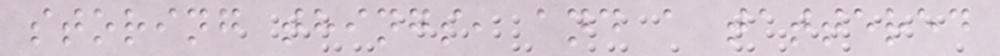storing things, and a tattered
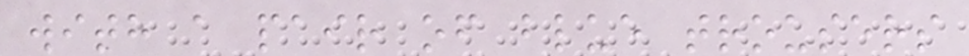with a pair of blue trousers
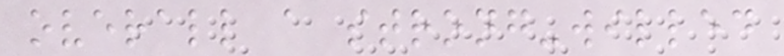overall a strong-willed
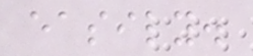easily.
